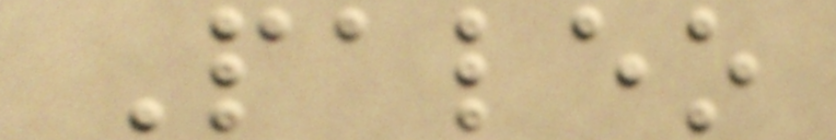Paleo
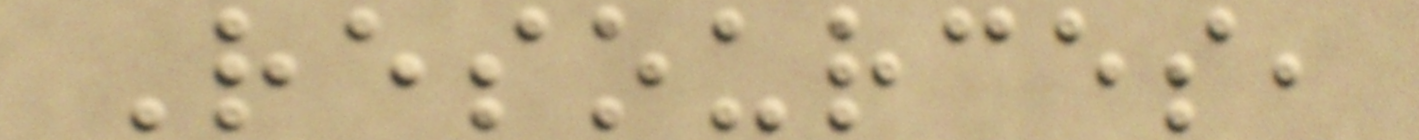Resources,
